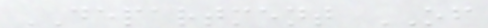DEPARTMENT OF
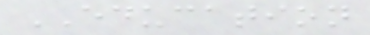EDUCATION
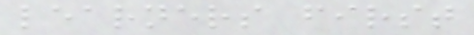learners first
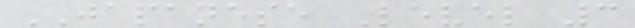JAPANESE Level 3
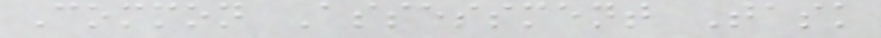Common Assessment Task
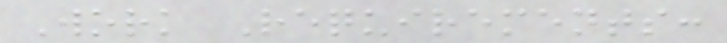Work Requirements:
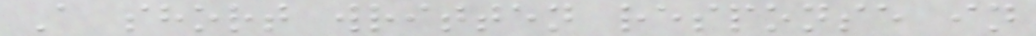A short written response in
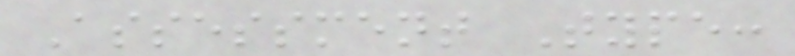Assessment Type:
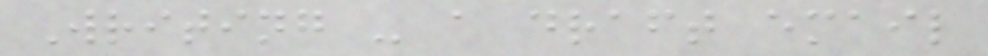Writing - a draft email
